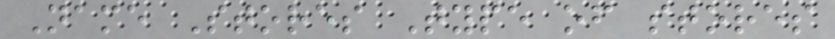Name Stores Type of stores
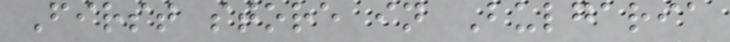First store in Bulgaria
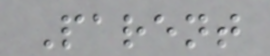Parent
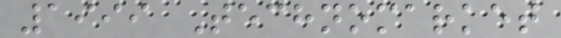1999 Technomarket
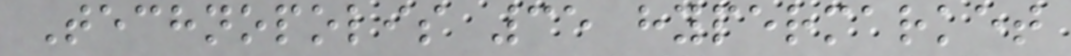Technopolis 35 hypermarket
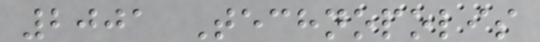2001 Technopolis
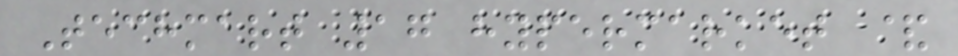Techmart 17 hypermarket &
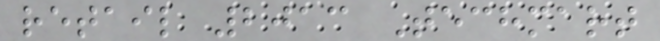retail 2013 Techmart
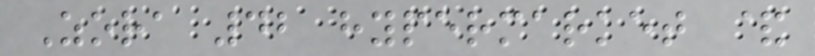Zora 42 hypermarket &
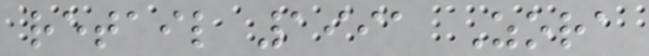retail 1991 Zora
